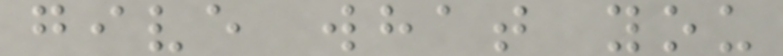give what you
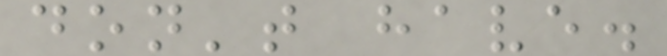don't have.
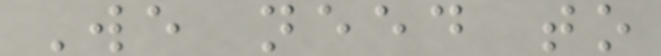We need to
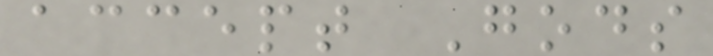accept Gods
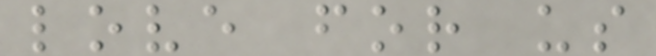love for us
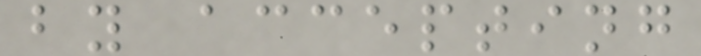by accepting
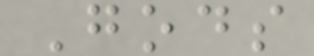Gods
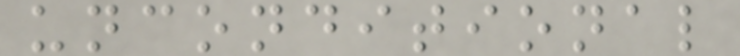unconditional
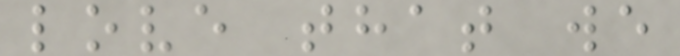love that we
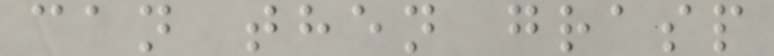can then grasp
